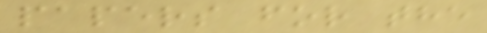papers for the
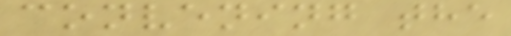convening the
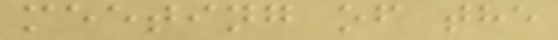meeting of the
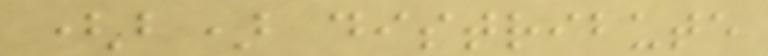(b) distribute
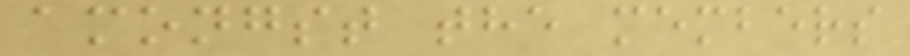amongst the members
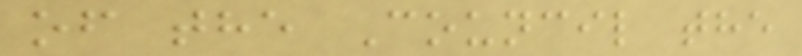of the Council the
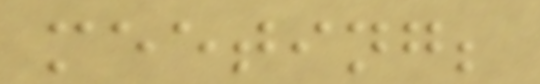meeting;
